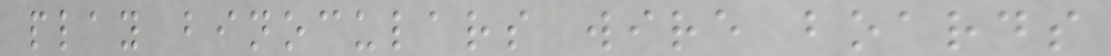play binoculars wire boards
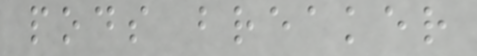pods breaker
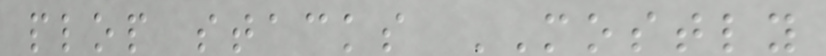plop stacks MOSTLY
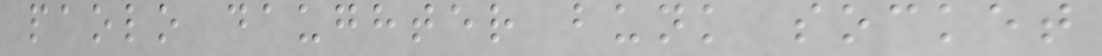paolo daughter bunk socket
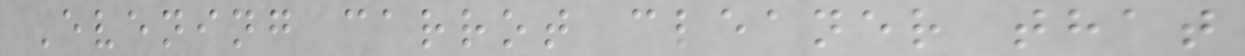Evening carrot cleaner that
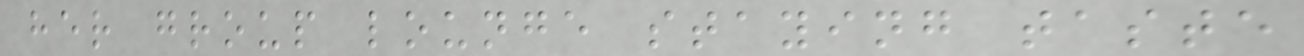her group lounge staying taste
